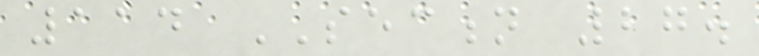114 SECTION 27.
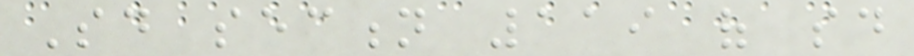Said section 119 of said
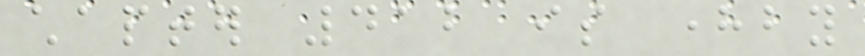chapter 412 is hereby
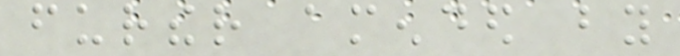further amended by
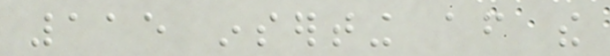115 inserting after the
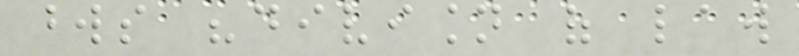words "division of law
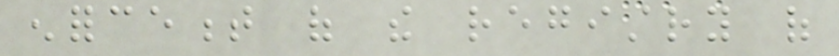enforcement of the registry of
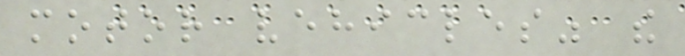motor vehicles" the
